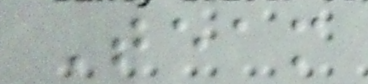Team
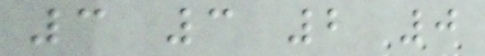3 3 2 0
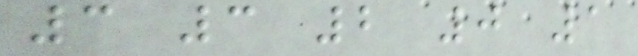3 3 2 0 1
